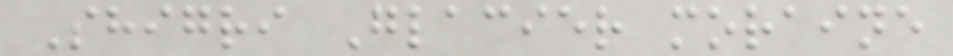Shigri Glacier moraine
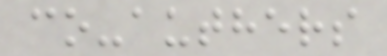co-authers
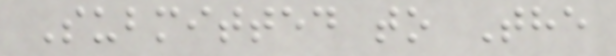Submitted to The
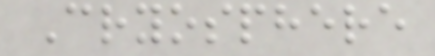Cryosphere
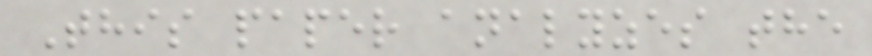This paper analyzes the
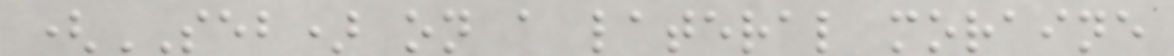(SEB) on a lateral moraine
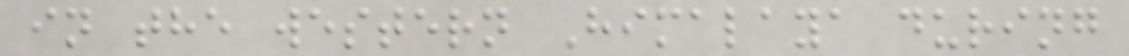in the western Himalaya during
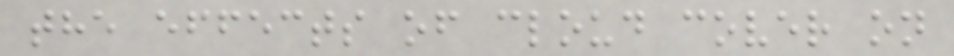the effects of cloud cover on
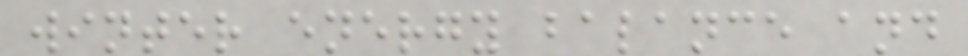winter energy balance and
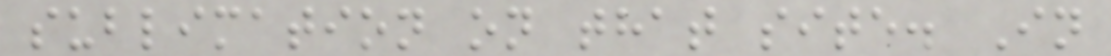sublimation on that site. In
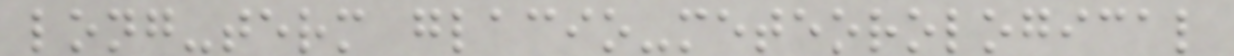long-term glacio-meteorological
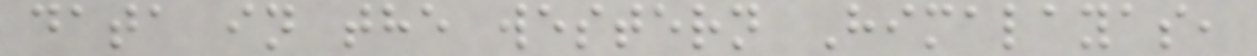data in the western Himalayas,
